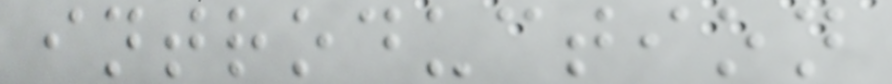introduction
